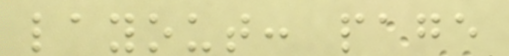layout: page
